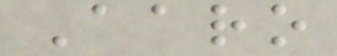Aaro
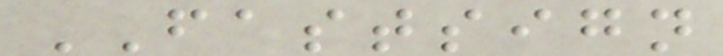FASTSIGN
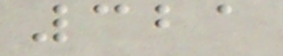321
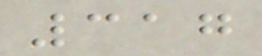317
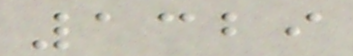1329
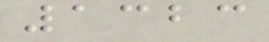1323
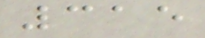315
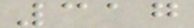317
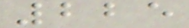225
